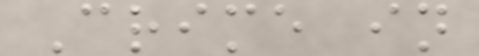Crime in
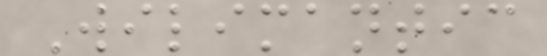Wilimantic
